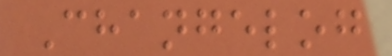Changelog
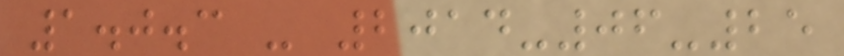1.0.3 - 2014-06-25
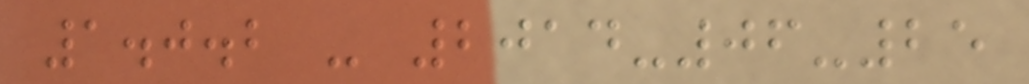1.0.2 - 2014-06-25
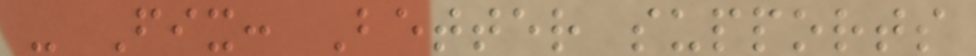- Fix: Better supports
